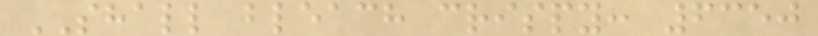SHALL bleach crispy: 6350
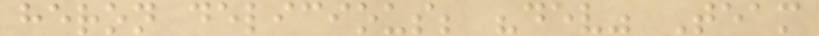heron delicious; "dev" Team
